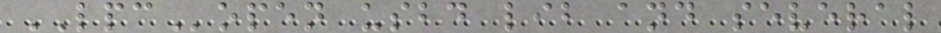LPCopen usbd lib and several
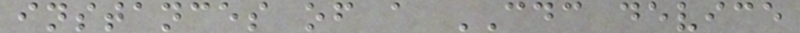instances of a CDC device
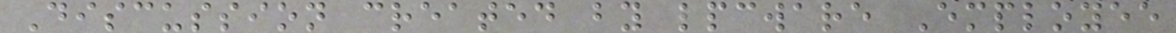Discussion created by lpcware Employee
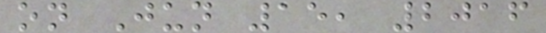on Jun 15, 2016
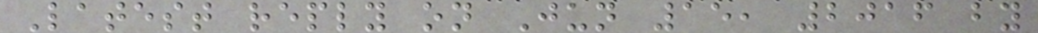Latest reply on Jun 15, 2016 by
